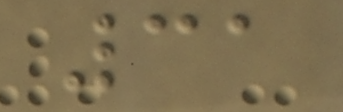31
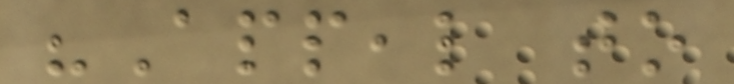"Appeal to
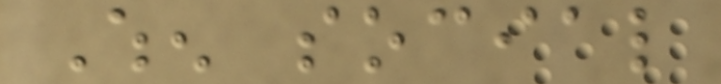When social
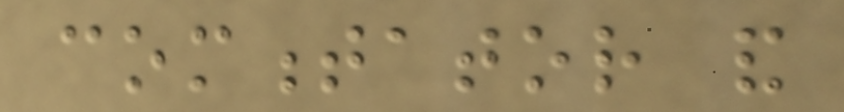commentator and
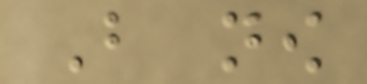But now
